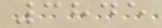3845
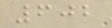602
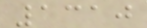1310
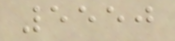5550
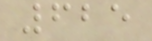625
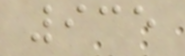935
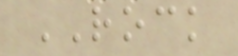ROCK
